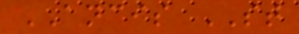ANCIS ST
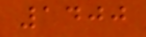1400
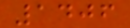1406
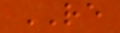RE
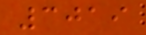3019
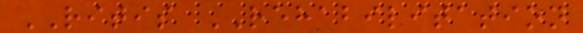RITIS REHABILITATION
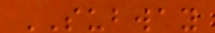SUBWAY
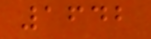1642
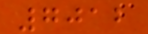7012
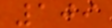109
